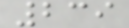239
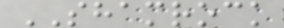SHAMROCK
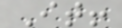It!
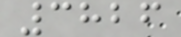3826
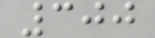300
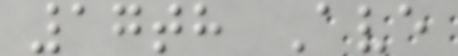17th Ave
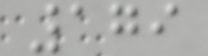179
